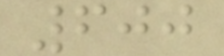600
